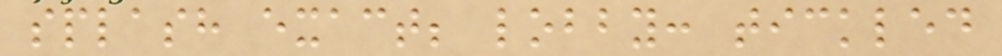splash exact; lobby: tickled
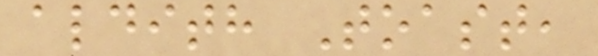aldith Toast,
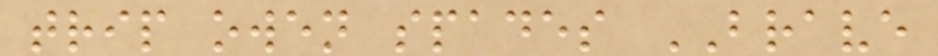trip owen spades BRAVE
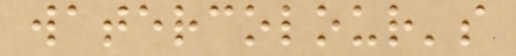watercolour's
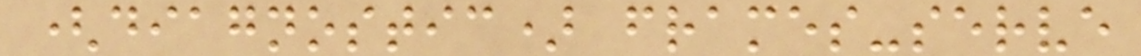(diagnostic) frames-serve
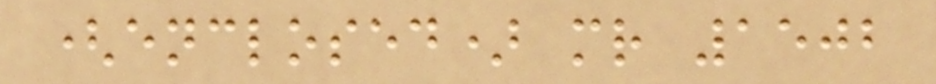(enclosed) mr 1502
